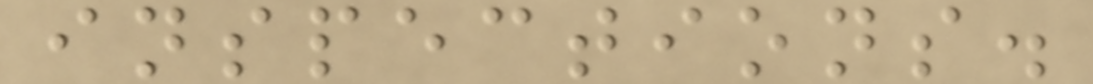inspections.
